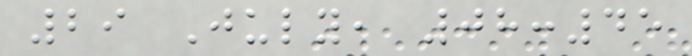29 July, 08:45
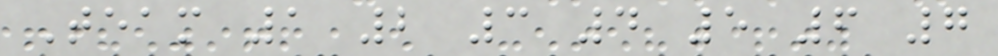Team 1 2 3 4 5 6 7
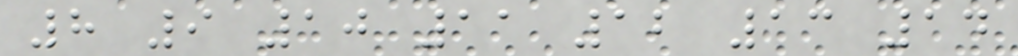8 9 10 11 12 13 14
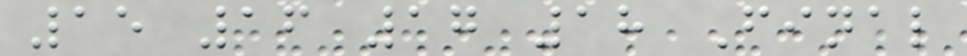15 16 17 18 Final
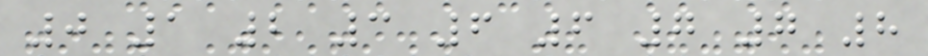0 1 2 3 6 6 7 7 8
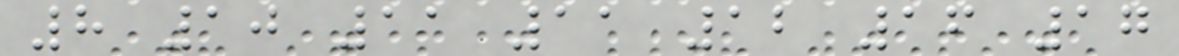8 10 11 11 12 16 17
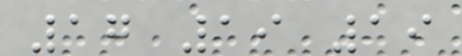17 19 19
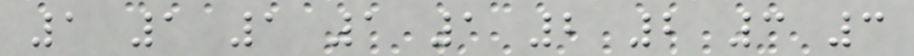1 1 1 1 1 2 2 3 3
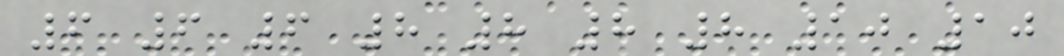6 6 6 8 8 8 8 10 10
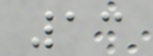13
